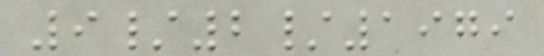9/2/1979
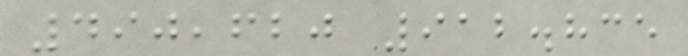490,620 912.835
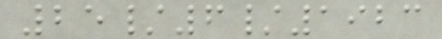25/6/1923
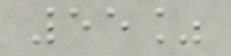55%
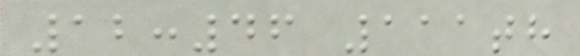12:46 111th
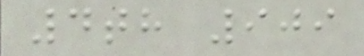4th 909
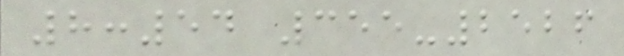8:54 355-2526
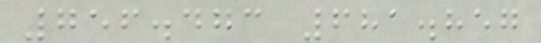756.473 681.857
